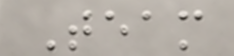Team
